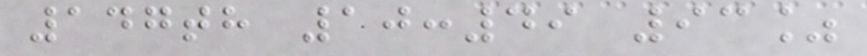147th 10:49 93%
